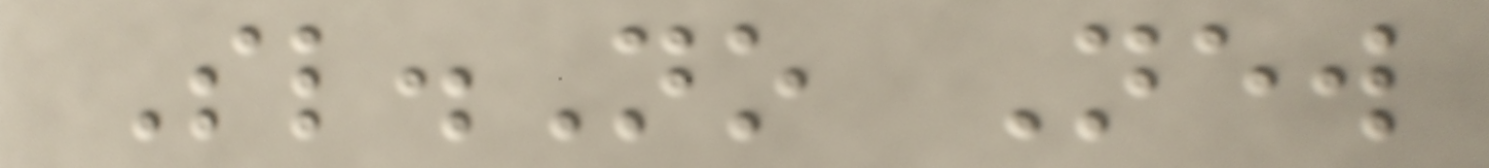Sl.No New
